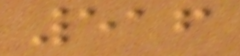516
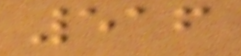516
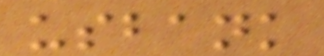usbank
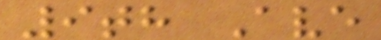9th Ave
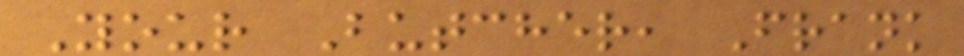Your Butcher, Frank
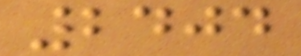2404
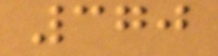370
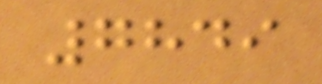7849
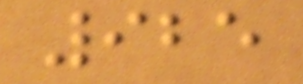925
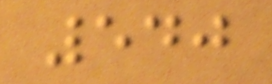540
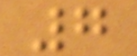7
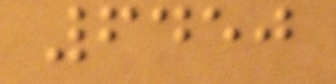6450
